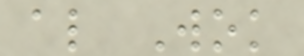al Wok
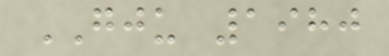GJU 1980
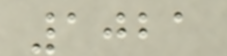1021
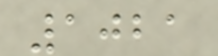1021
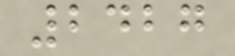2427
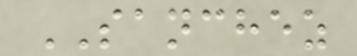SANCHEZ
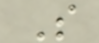S
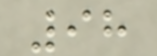98
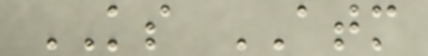KS ATM
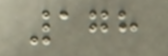178
